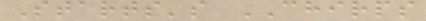Starts's CHIRPS
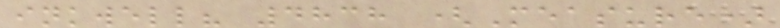inkwell? 4838 (Measure)
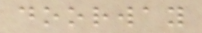doorway
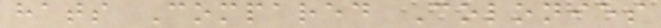hats Compared Colonies
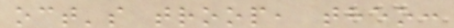oct's troop, theo:
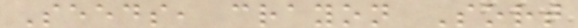Seeds, crayon Sort
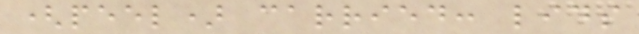(peel) carried: lids
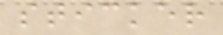sticker
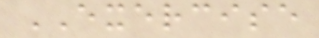EXERCISE
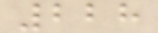228
